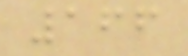166
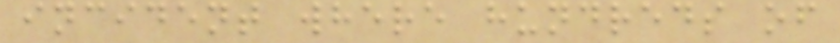incident where hundreds of
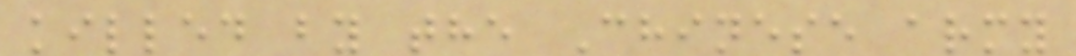killed by the Chinese army
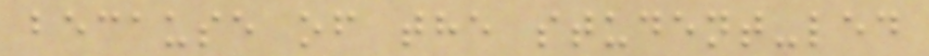because of the student-led
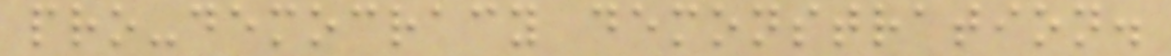pro-democracy demonstration.
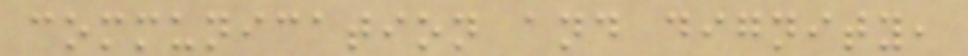communication and dignity,
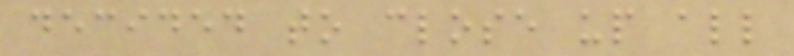decided to close up all
